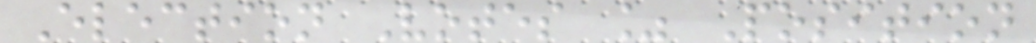Election Votes % Position
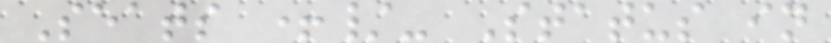Seats +/- Status in
